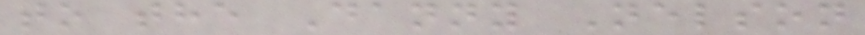to the Danny Nelson
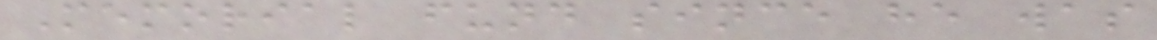Memorial fund since he was
